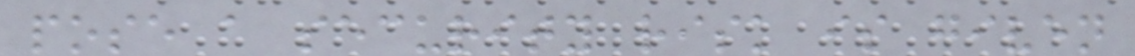pose a security risk is given
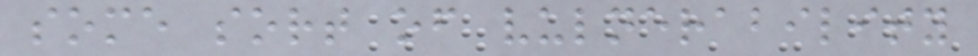some sort of vulnerability
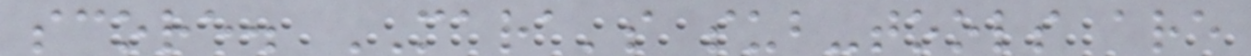score. MARA's sub-tools are
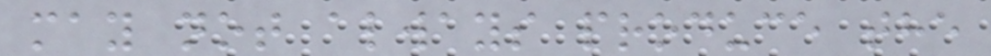may not always produce the
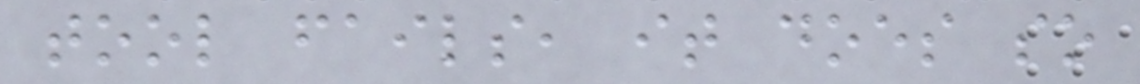tool fails, it does so
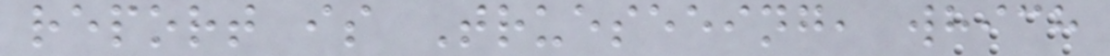report is Trueseeing, which
